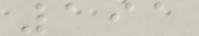191
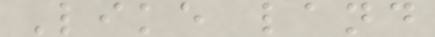Like land
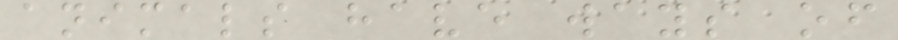animals have ways of
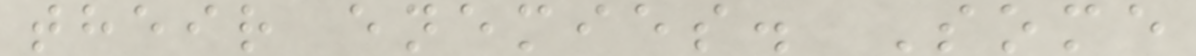their enemies. Some
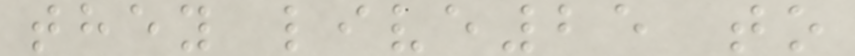they live25 to
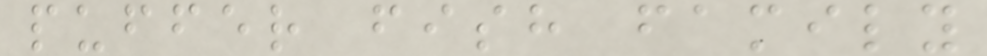puffer fish family
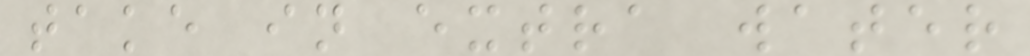take in extra water
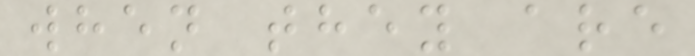when they are
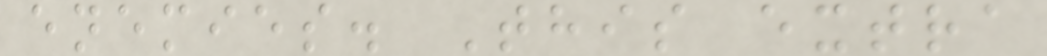enemies. This extra
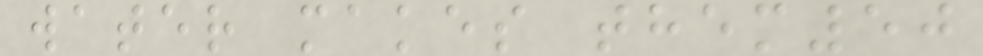water makes them50
